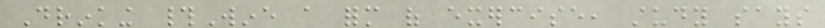Drinking #Wine a form of exercise, study says
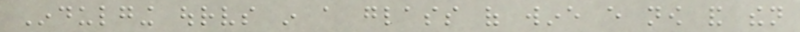Indulging ourselves in a glass of wine every now and then
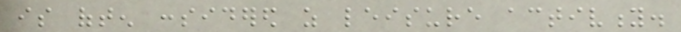is often considered as leisure activity.
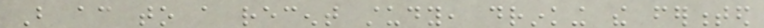But according to a recent study, drinking the fermented
